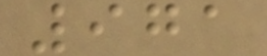971
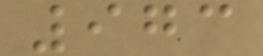973
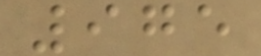975
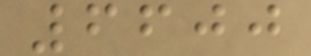6600
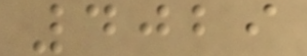4029
